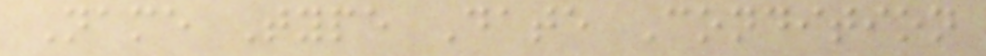Name Type Date Condition
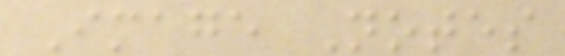Image Notes
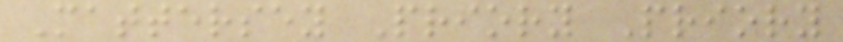Mattersey Priory Priory
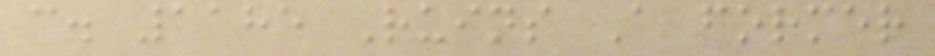c. 1185 Ruins A former
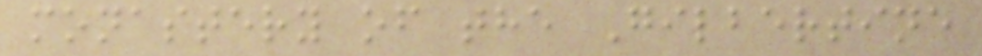monastery of the Gilbertine
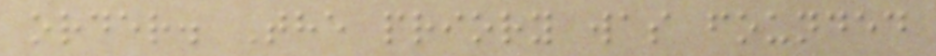order. The priory was founded
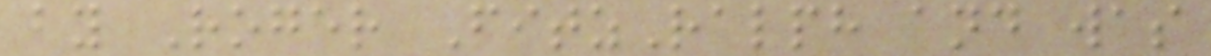by Roger FitzRalph and was
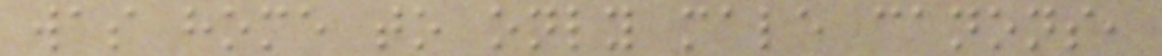was home to only male canons,
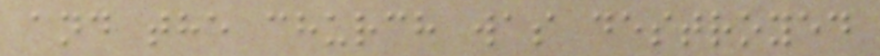and the church was destroyed
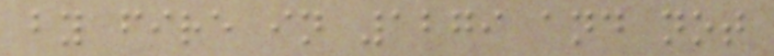by fire in 1279 and not
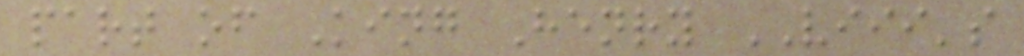part of King Henry VIII's
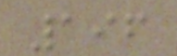196
